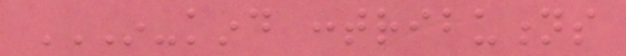IN-KIND CONTRIBUTIONS
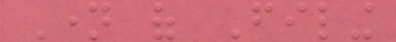Name of Filing
